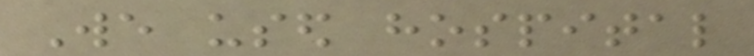We used hospital
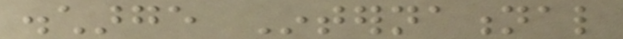discharge International
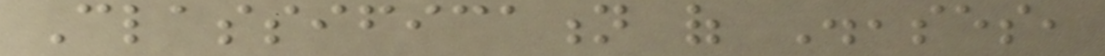Classification of Diseases,
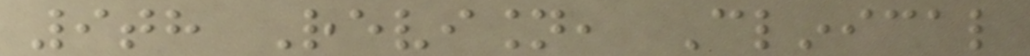9th Revision, Clinical
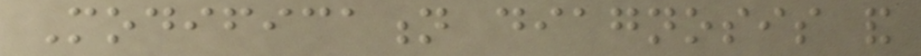Modification diagnosis and
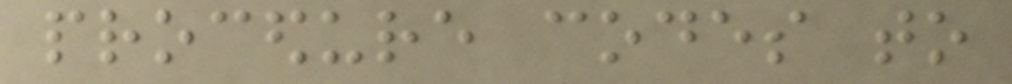procedure codes to
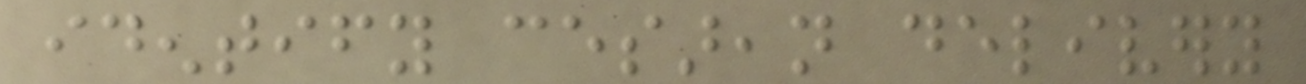identify cesarean delivery
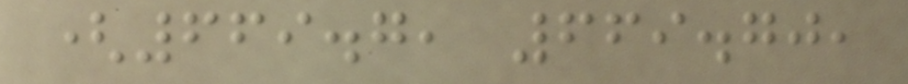(669.7, 669.70,
